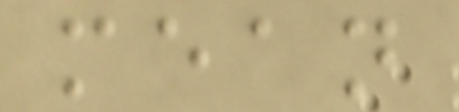mean
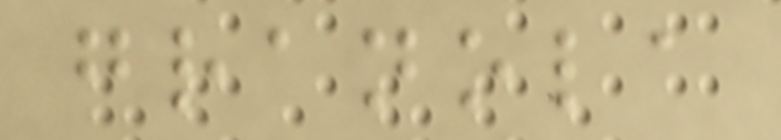granola
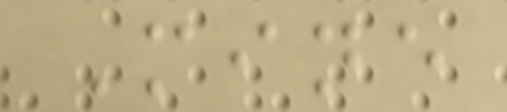Mine
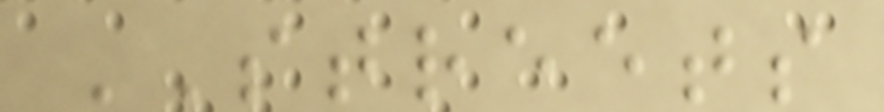STREETS
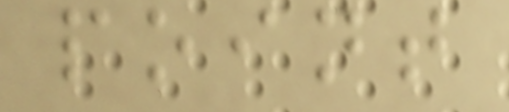point
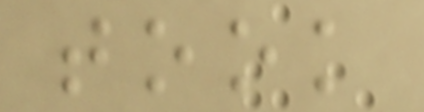took
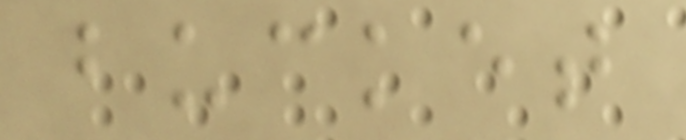bucket
